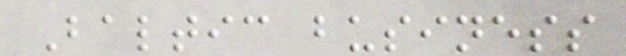Baltic business
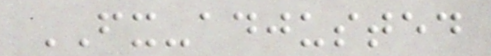FX-adjusted
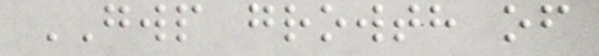GWP growth of
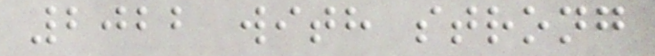2022 with strong
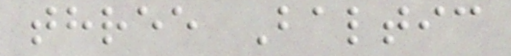three Baltic
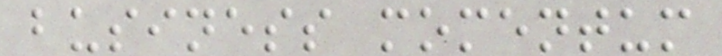business momentum
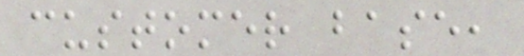customer base,
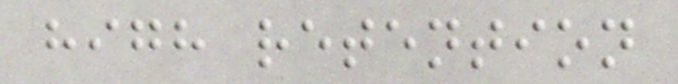high retention
